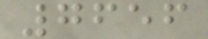7656
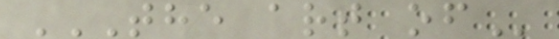THE ART OF
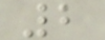2
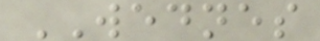WEDNES
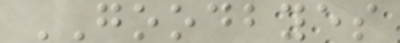GOODBYES
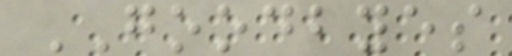GOODBYES
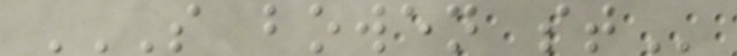S BOWEN ST
